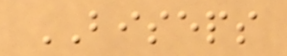BISEPS
